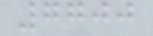7700
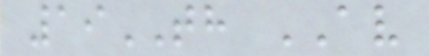19TH AV
